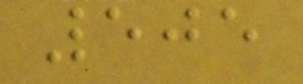505
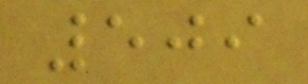509
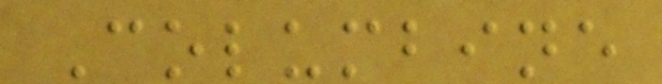Columbine
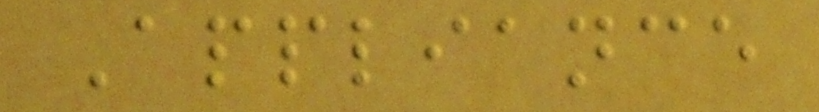Appliance
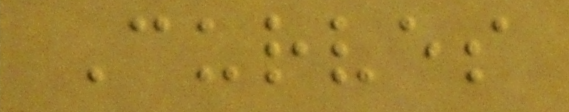Curves
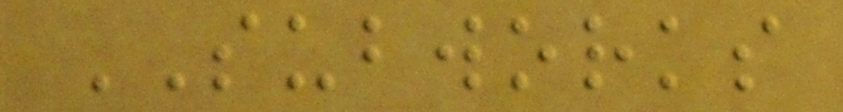SUBWORKS
